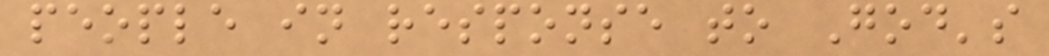people in response to God's
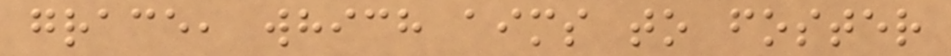grace, which aims to foster
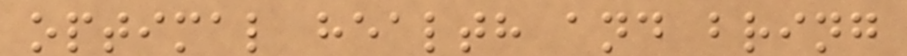optimal health and bring
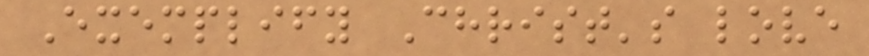Exemplify Christ's love
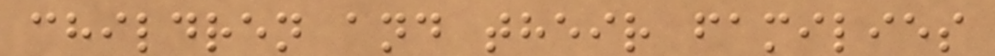children and their families
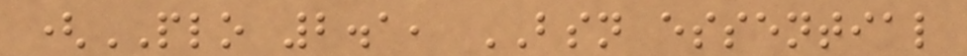(PLO 2.1, BSN essential
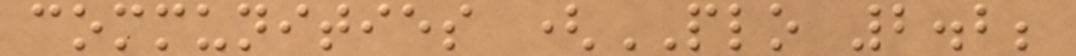communities (PLO 2.2;
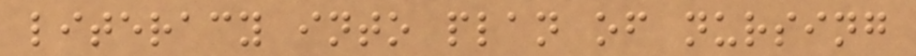literacy into plan of nursing
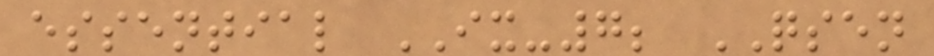essential IX-7; QSEN
